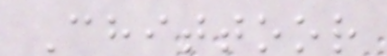Chittoor
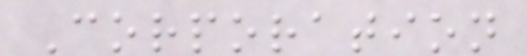Corporation
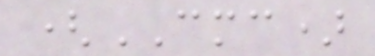(CMC)
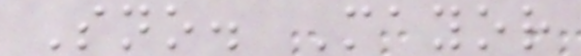Sno. Mayor
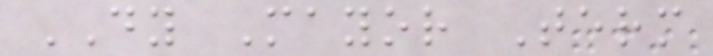DY Mayor Term
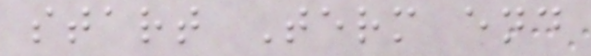start Term end
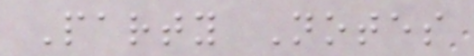Party Notes
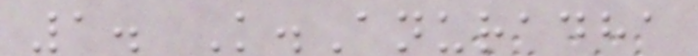1. K.Anuradha
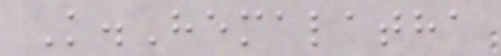K.Hemalatha
